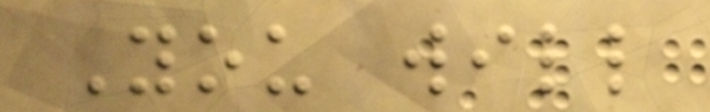You will
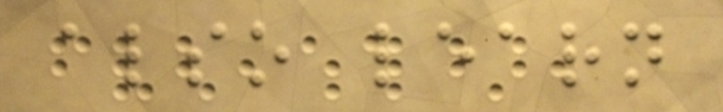also learn
